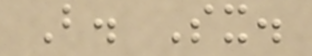B. Sx.
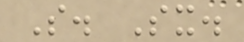S. Sx.
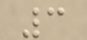3
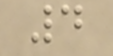4
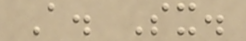A. Sx.
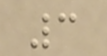3
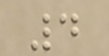4
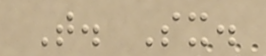T. Sx.
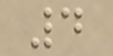4
